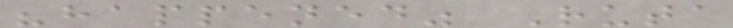"happened" Ruta
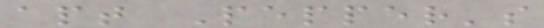apt Pepper's
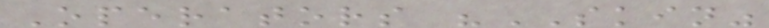Operators "SKIN"
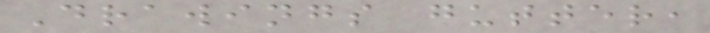Drawings gutter,
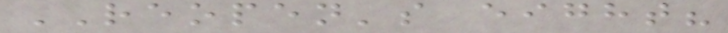REOPEN's eight?
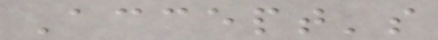Accept's
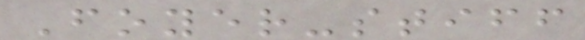Foyer-stiff
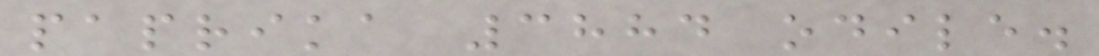paprika 3884 odile.
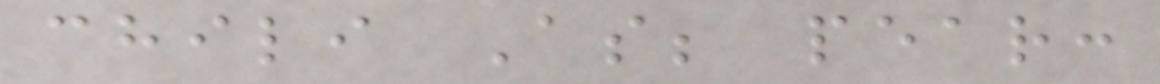chili As; pear:
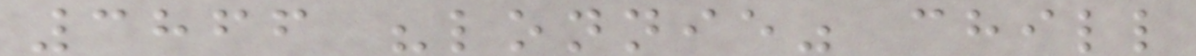3866 "lonnie" chill
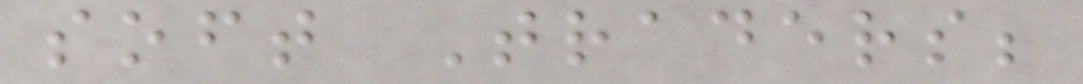soft Traders;
